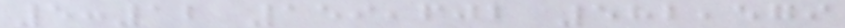5:12 159,602 582,579
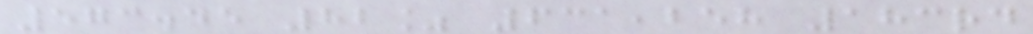573.45 82% 631,258 183rd
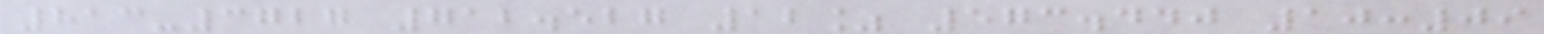813-3727 712.527 12% 573.440 10:09
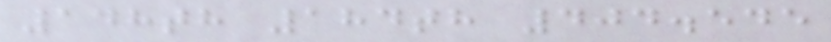148th 184th 404.545
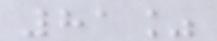81%
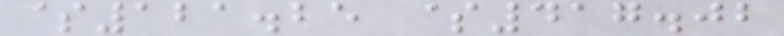$121.25 $417.02
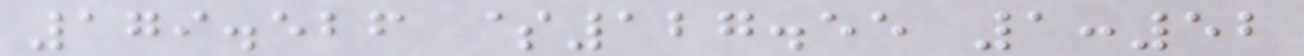179.526 $127.55 1:52
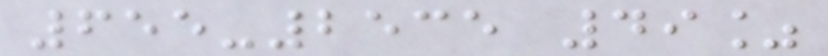655-2535 49%
